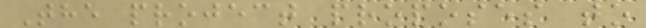The project proposes to
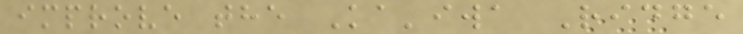improve the Ka'iwa Ridge
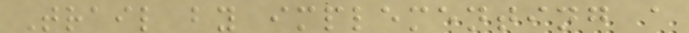Trail by implementing a
